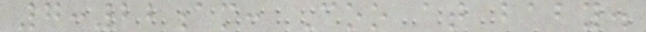7:22am: Coo at baby.
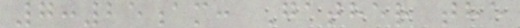7:25am: Gather the
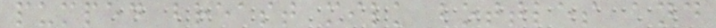pumped breast milk bottles and
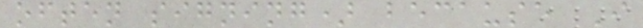often signing) because I
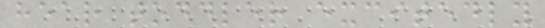hear toddler excitedly
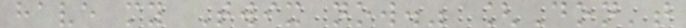have my Twix now." [Don't
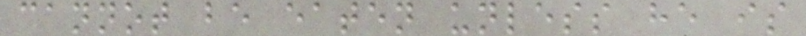cannot be eaten unless he is
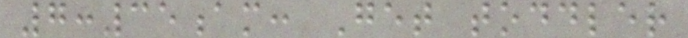7:35am: Get toddler
